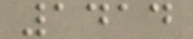1414
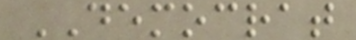DEMOCRAT
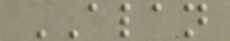ALAN
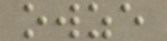owze
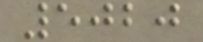5020
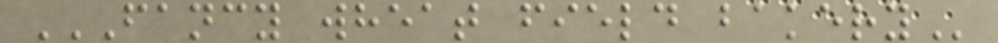FANCY WHEAT FIELD BAKERY
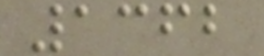1362
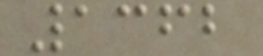1362
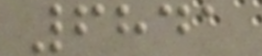6841
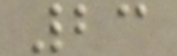23
